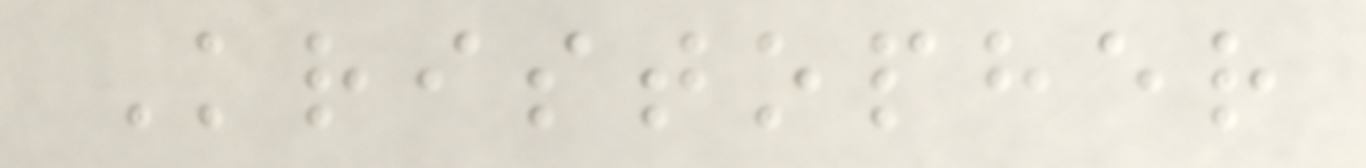Kristopher
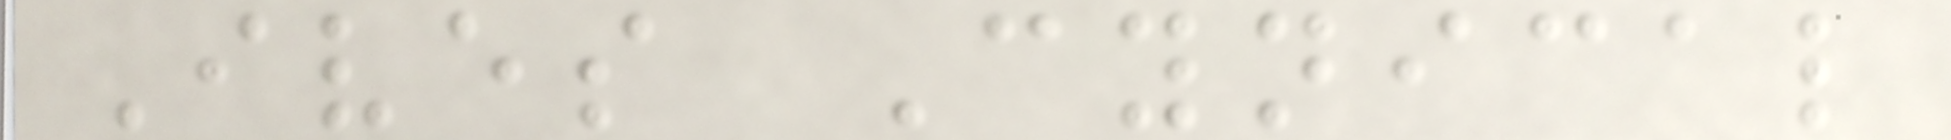Ives Cynical
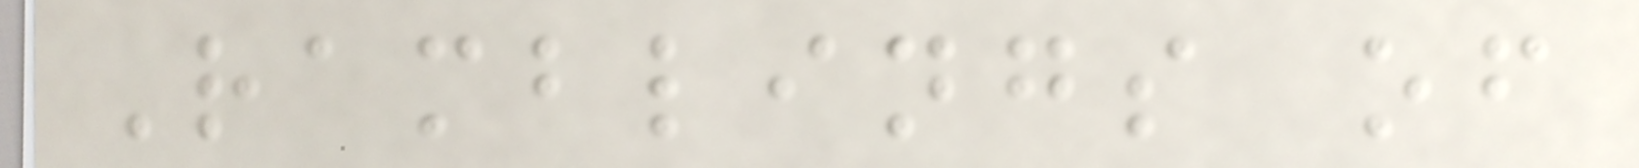Ramblings of
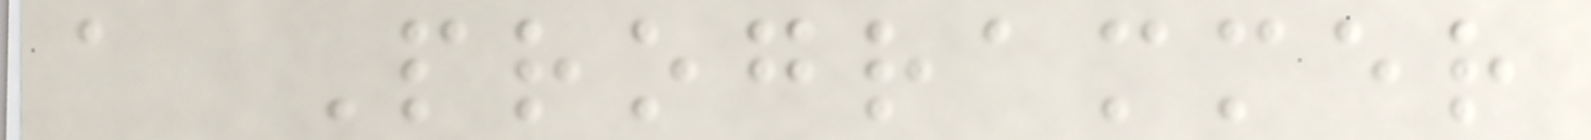a Programmer
